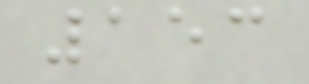153
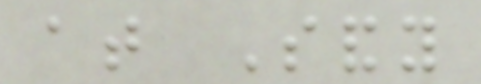at Sandy
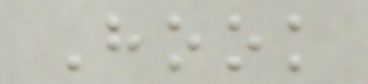Hook
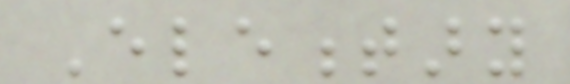Elementary
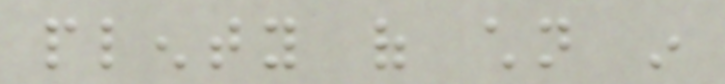plenty of children in
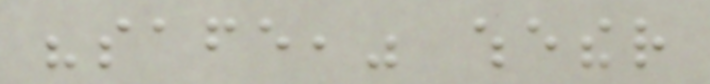"safe," whether
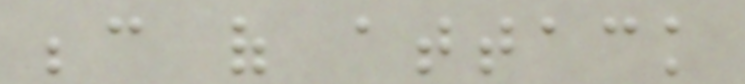because of attack
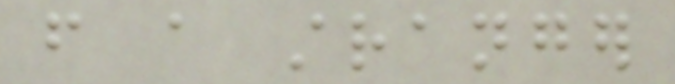from a stranger
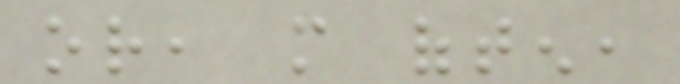or, more often,
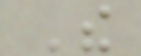The
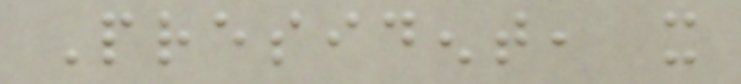President, it
